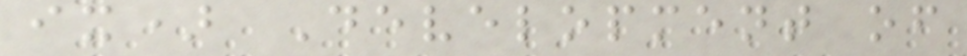ix) Development of
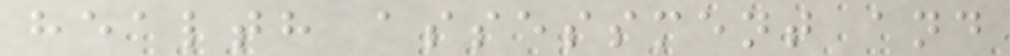health assessment and
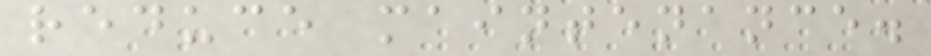reduce maintenance.
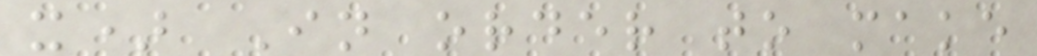x) In order to make
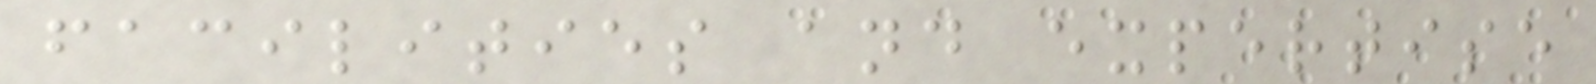facilities and expertise
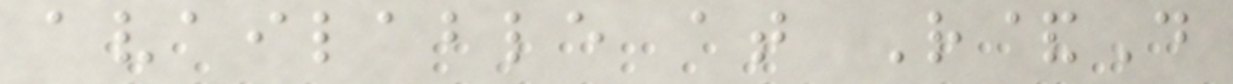available at R&D
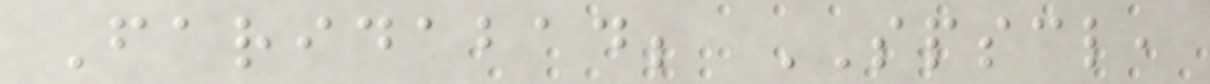Faridabad; SPSCL,
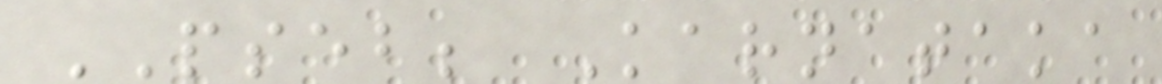PSEB; Karnataka
